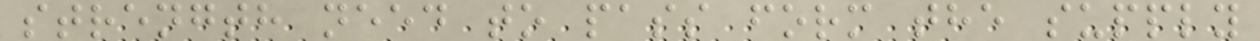strength need to pass form the supply
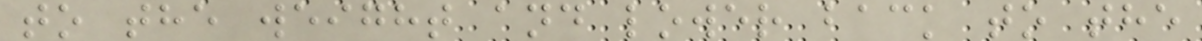to the weight and lower back to the
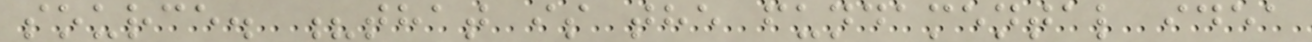source. ?that is the fundamental idea
